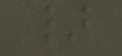}
